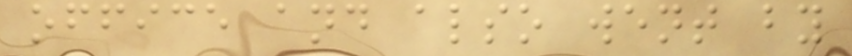office and also went by
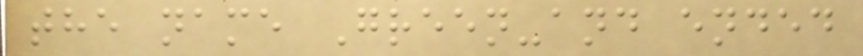the name Green-and ended
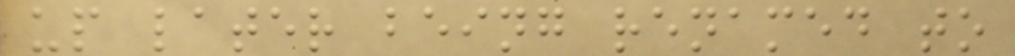up later being renamed to
